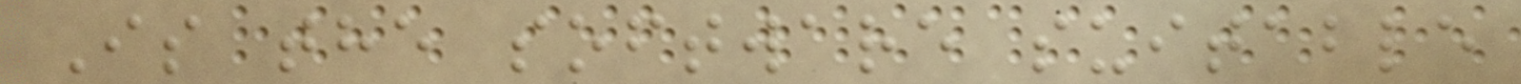Is the software suitable
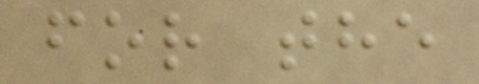for the
